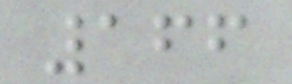166
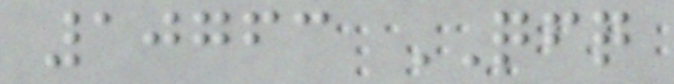10763 QFQ
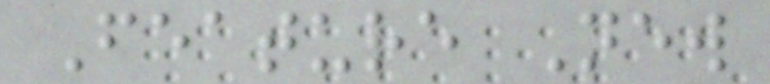Feature New
